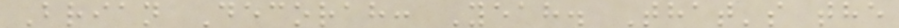Brian Decorah: Yeah. That's the
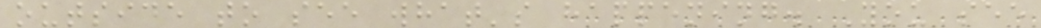outside to see what's happening. You see
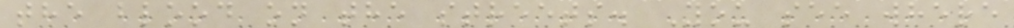the blood on the streets. You see where
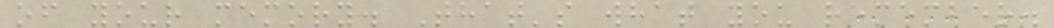of your memory. That's what you remember.
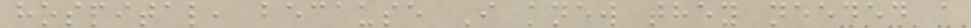hospital, because I knew they needed a
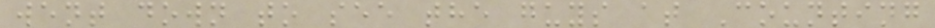went down to see the guys at Counting
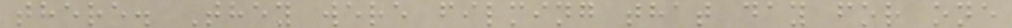there. They were filming that day for one
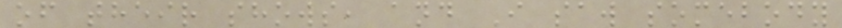of their shows, and I saw somebody
